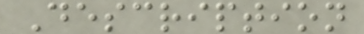Description
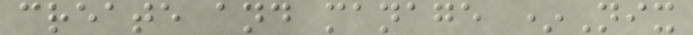create and manage *Nix
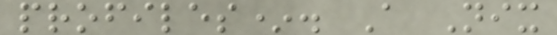profiles*. A Nix
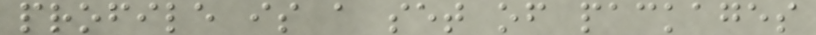profile is a set of packages
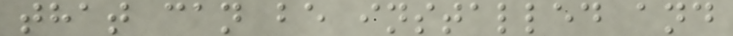that can be installed and
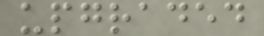upgraded
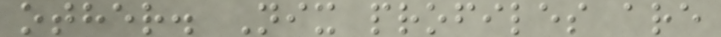other. Nix profiles are
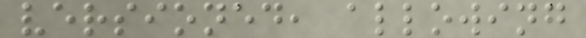versioned, allowing
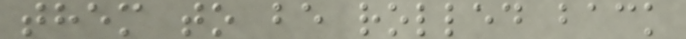them to be rolled back
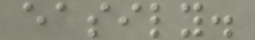easily.
